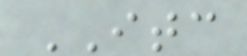ITC
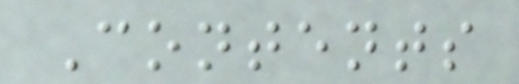Contents
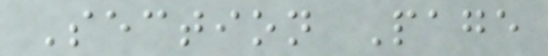Section Page
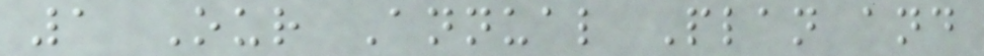1 Our Annual Plan and
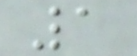1
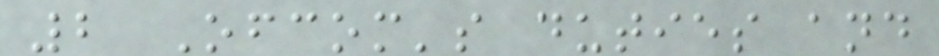2 Ofcom's duties and
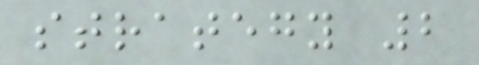strategy 2
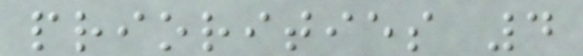priorities 4
